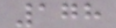178
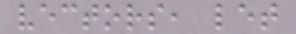vectors, let
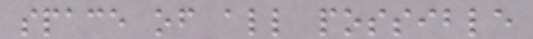space of all possible
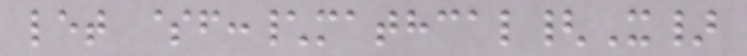let $f:\mathcal{X}
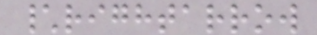\rightarrow
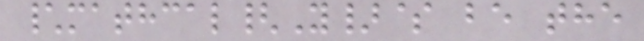\mathcal{Y}$ be the
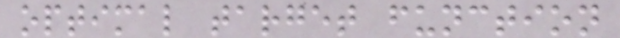optimal target function
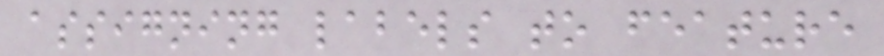assigning labels to feature
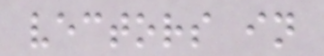vectors in
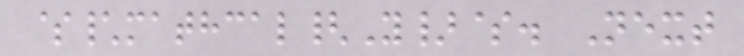$\mathcal{Y}$. Next
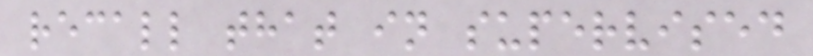recall that in supervised
